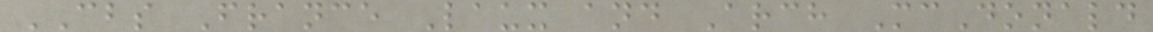CBS France Laux and Arch McDonald
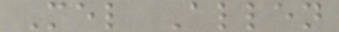Mel Allen
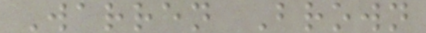Warren Brown
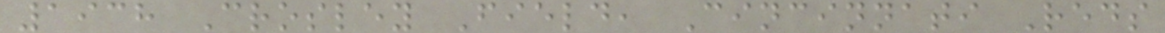1938 Crosley Field, Cincinnati Reds
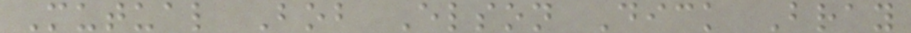Mutual Bob Elson Dick Bray
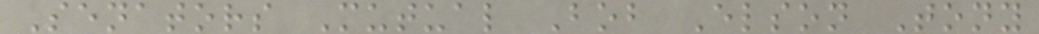Senators Mutual Bob Elson Tony
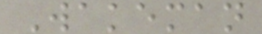Wakeman
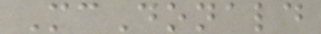McDonald
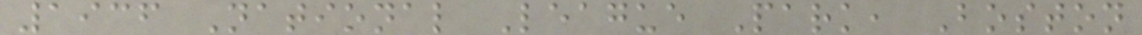1936 National League Park, Boston
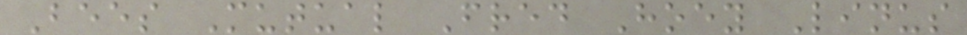Bees Mutual Fred Hoey Linus
